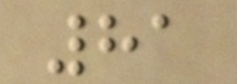81
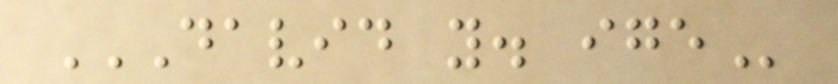DAVID Y. IGE
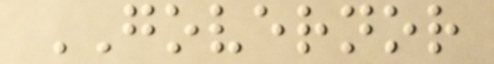GOVERNOR
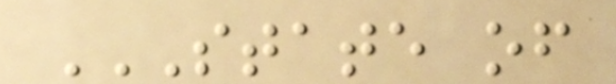STATE OF
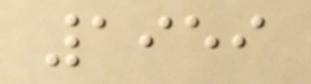1959
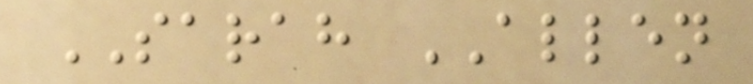SARAH ALLEN
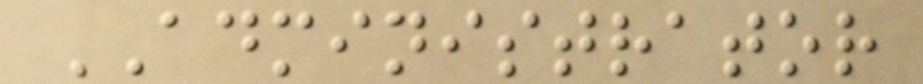ADMINISTRATOR
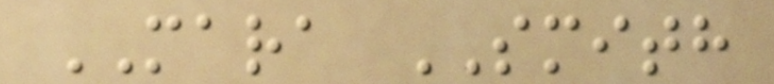MARA SMITH
